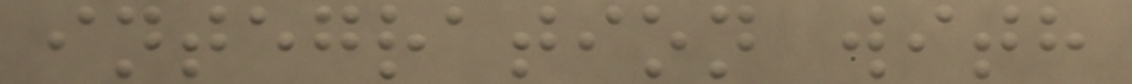integration with
